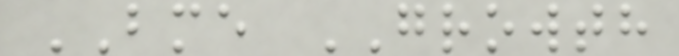BME GROWTH
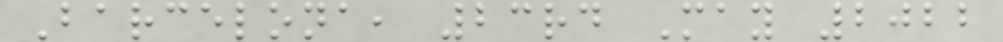Barcelona, 23rd May 2022
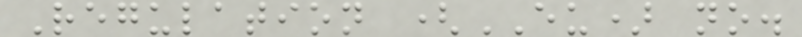Regulation (EU) no.
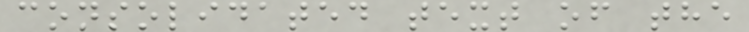consolidated text of the
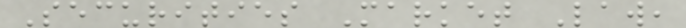Securities Market Law,
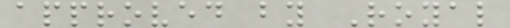approved by Royal
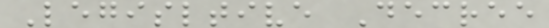Legisltive Decree
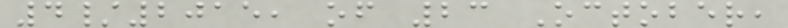4/2015, of 23 October,
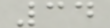34
